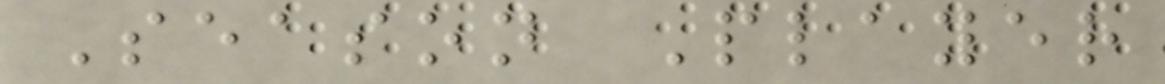Season Player
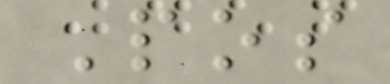Pos
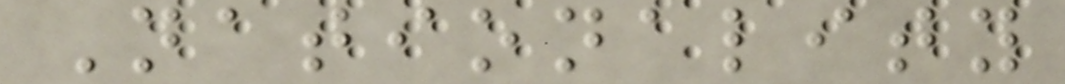Nationality
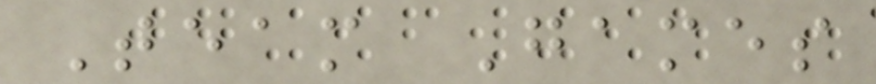Team Games
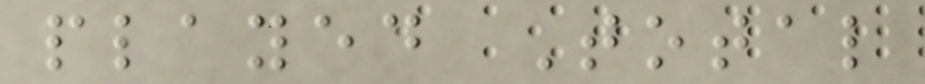played Total
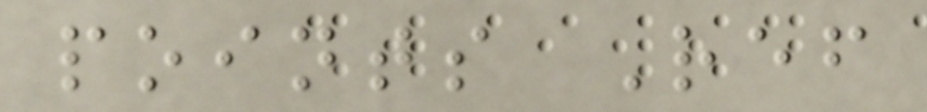points Ref
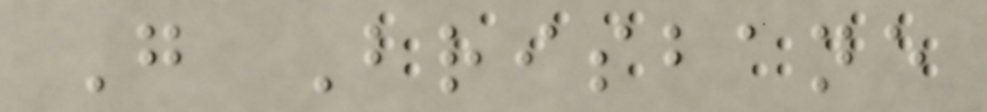G Brisbane
